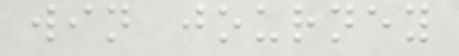win journey
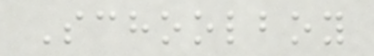Schoolboy
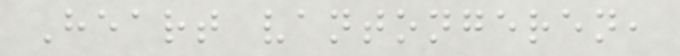Heart vantongeren,
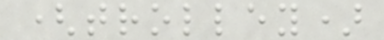(trolley)
